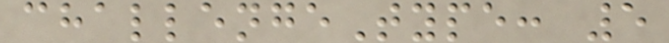challengeType: 5
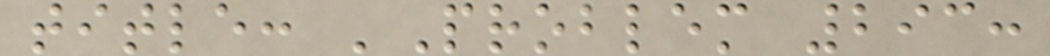title: 'Problem 293:
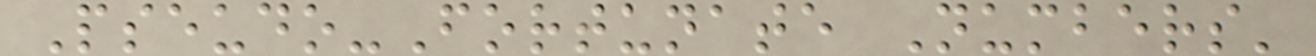Pseudo-Fortunate Numbers'
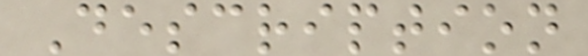Description
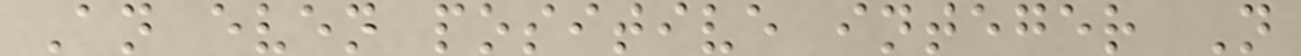An even positive integer N
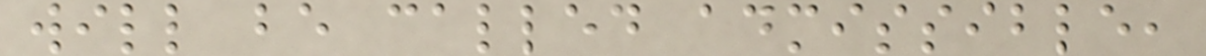will be called admissible,
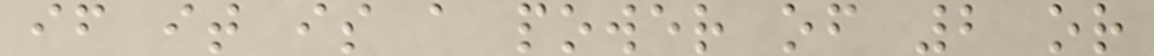if it is a power of 2 or
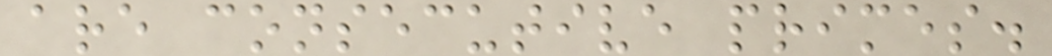are consecutive primes.
